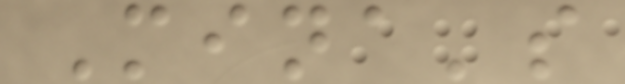Mina's
